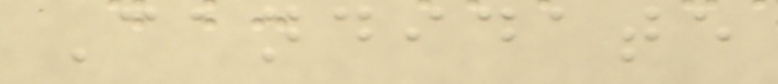Candidate
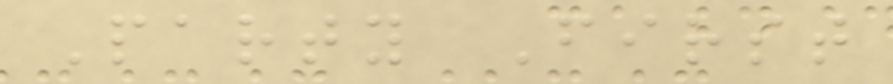Party First
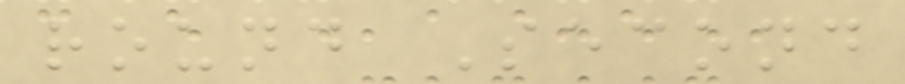round Second
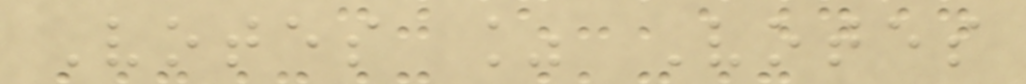Votes % Votes
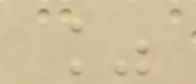%
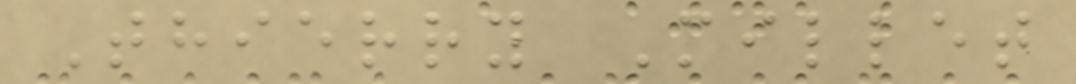Thierry Millet
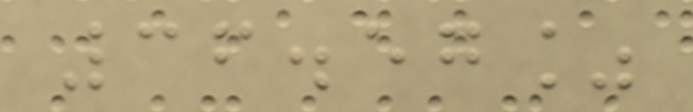36.57%
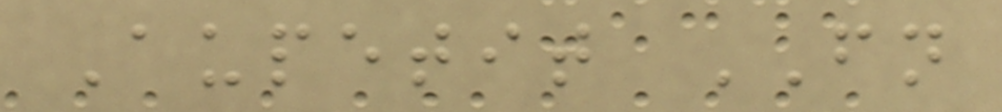Aupetit FN
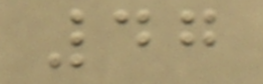47
